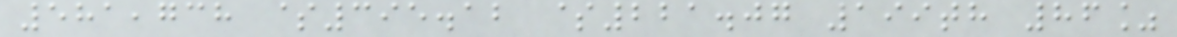581,738 $395.12 $221.07 199th 86%
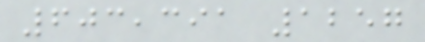603,391 1257
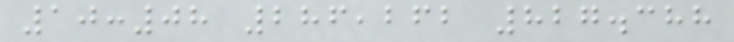10:08 286,262 827.388
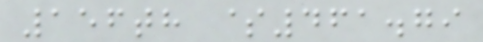156th $461.79
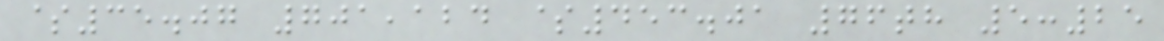$35.07 701,124 $453.01 76th 5:25
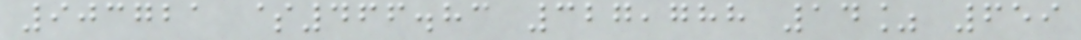903721 $466.83 327,788 14% 659
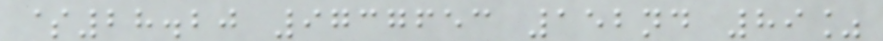$28.20 9737653 152nd 89%
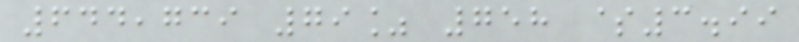644,739 79% 758 $3.99
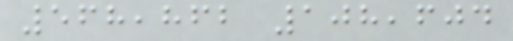568,862 108,604
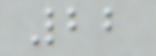22
